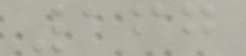167
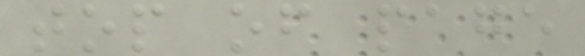top of page
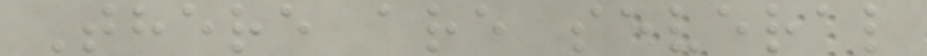There are several
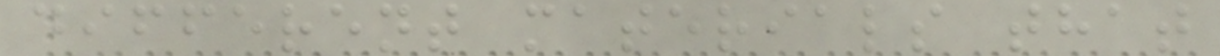different materials that
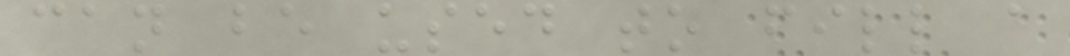can be used to fill a
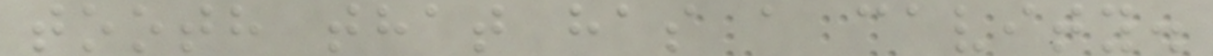tooth that has a cavity.
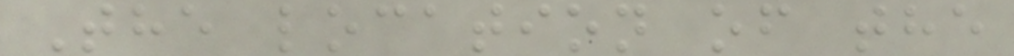The location of the
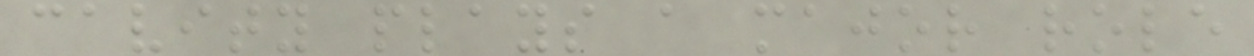cavity plays a major role
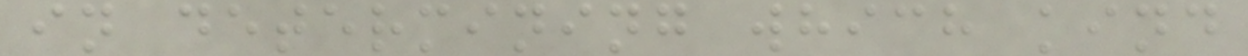in determining which kind
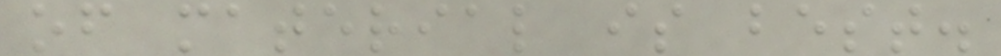of material is best.
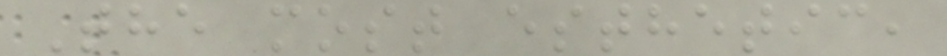The most esthetic,
